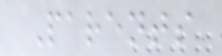Parents
